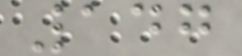147
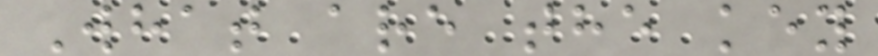What are the key
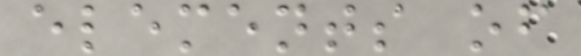elements of
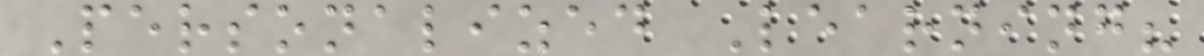Personalized Learning?
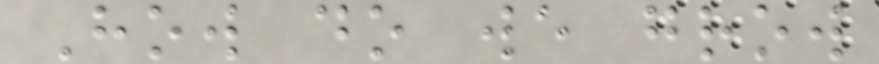How do we grow
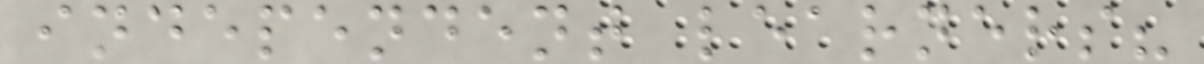independent learners?
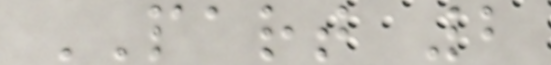PART 2
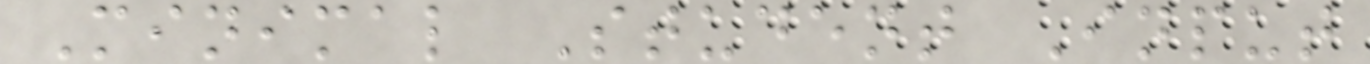Minimal Student Input
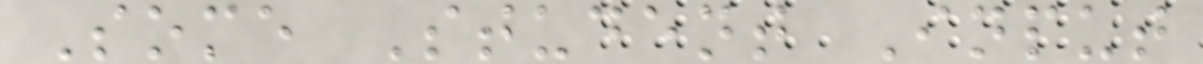Some Student Input
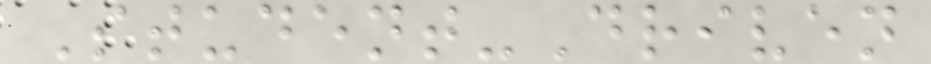Student-Driven
